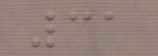31
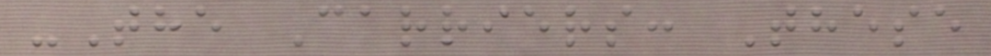-The Carriers: These
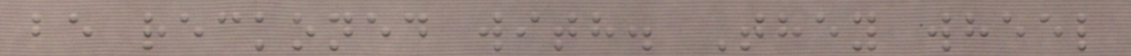be reckoned with. They wheel
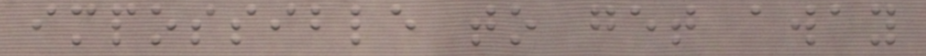impossible to get away
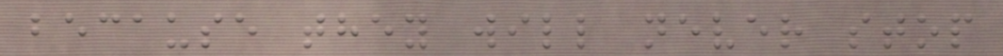because they will never stop
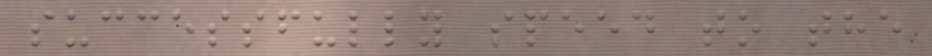successfully speed to the
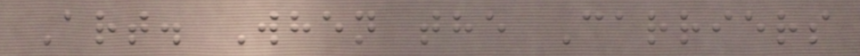Art. When the Carriers
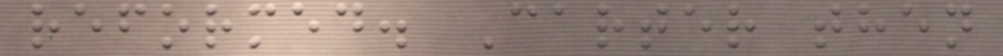reformed. Carter then
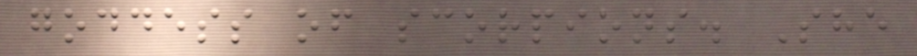goddess of scorpions. She
